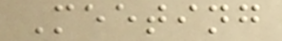Meeting
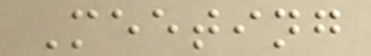Meeting
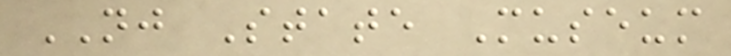NJ State Museum
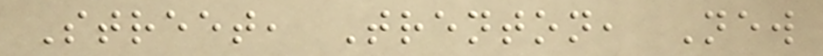Street, Trenton, New
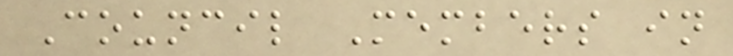Council Members in
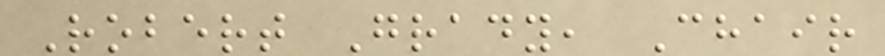Robert Grady, Chair
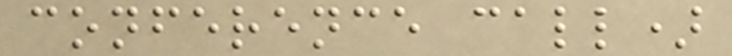conference call)
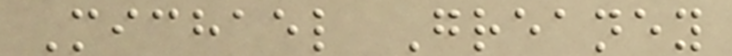Michael Greaney
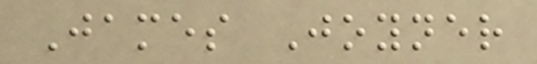James Joyner
